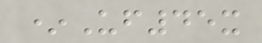*Uf45x
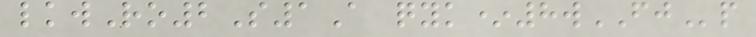lkwRo2S1A qyk*8wFJp
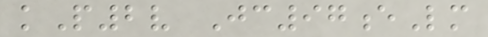kP2v Jc97eLm
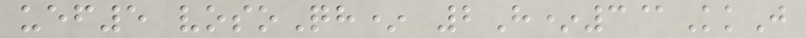uef5 vosoQh* 2H*3@KkJ
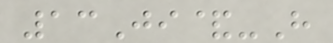13Ji&-H
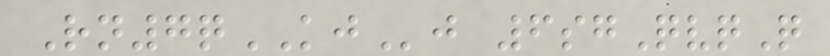Rn7qKJj 6sgQvqQ
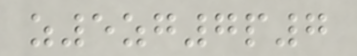z5zg7p7
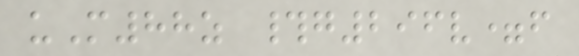uM88z #g296v=f
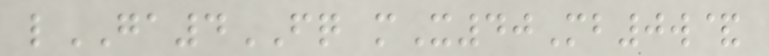lGA4FQ mX40Mb0w&
